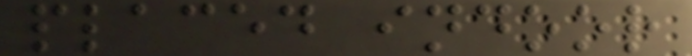placed indoor
